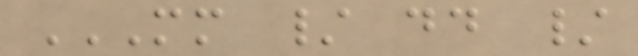MM / DD /
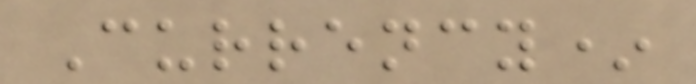Currency*
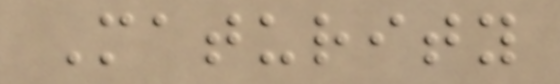Maturity
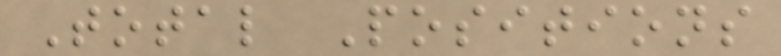Total Positions
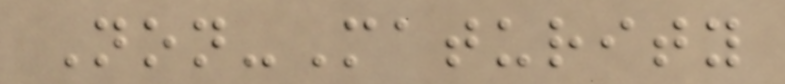Non-Maturity
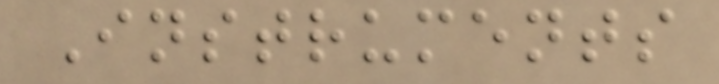Instruments
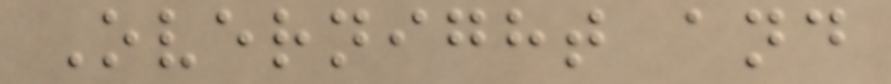Overnight and
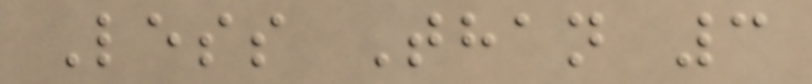Less Than 3
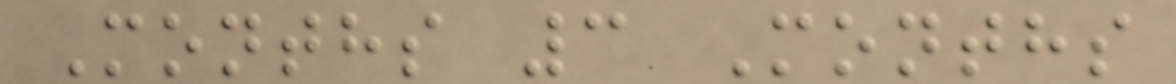Months 3 Months
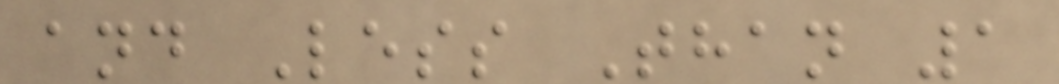and Less Than 1
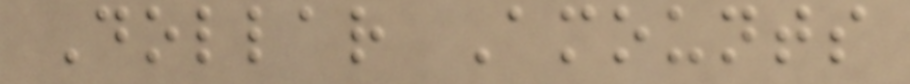Dollar Amounts
